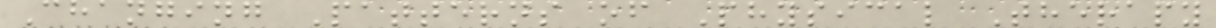Changing Patterns of Physical Therapy
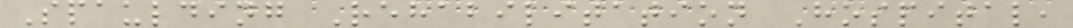Spaulding Rehabilitation Hospital,
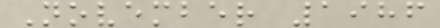November 1986
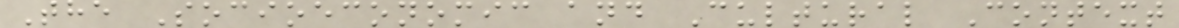The Socioeconomic and Cultural Context
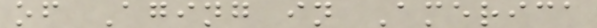of Aging in America
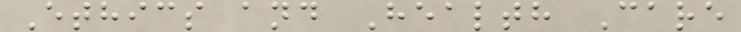Ethics and Health Care
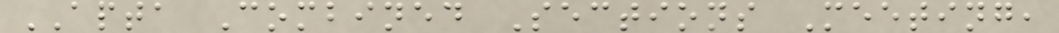APTA Combined Sections Meeting,
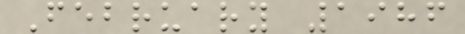February 1986
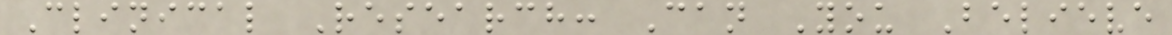Clinical Research: Can You Believe
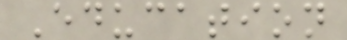Education
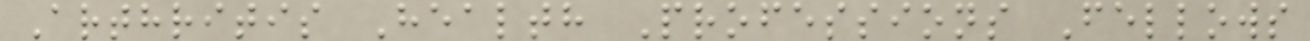Arthritis Health Professions Fellows
